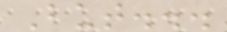But...
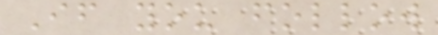If you follow
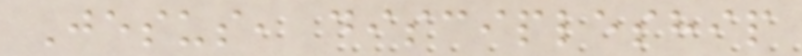Jesus, discipleship
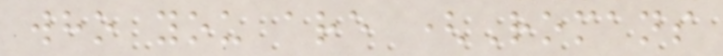who you are (Romans
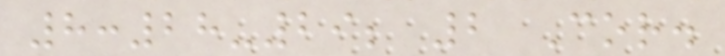8:28-29; 2 Cor.
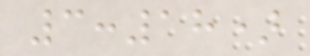3:18)
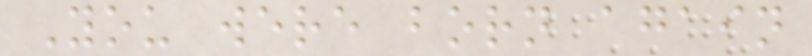You were born again
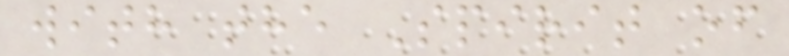with the Spirit of
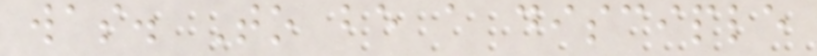was. To be a disciple
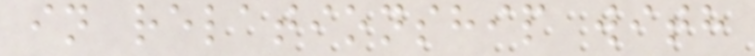in relationship with
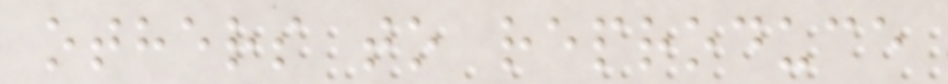others to reproduce
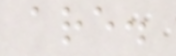are.
